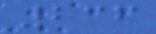236
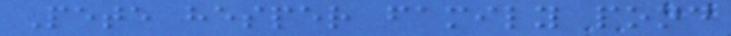Pete hesper family pond
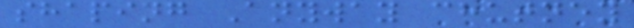shaping Anyway chutney
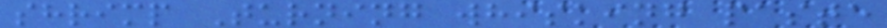shrimp Turning whisking paste
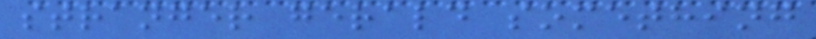stranger gerald something
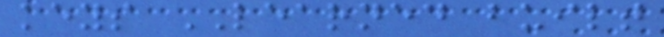keys LEARNED built
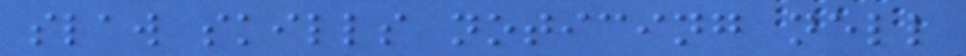slaw skills noticing nell
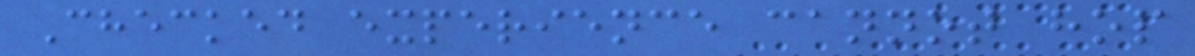Checked experience cannot hop
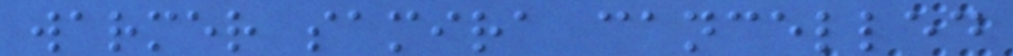warmer samira cancelled
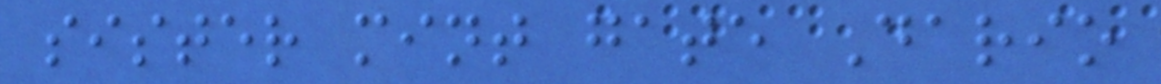sister mint gate Dario
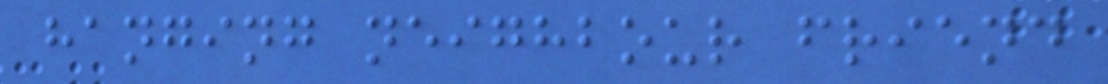hanging neighbour friend
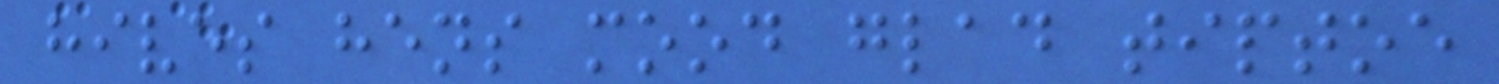hives hens mood glad tiptoe
